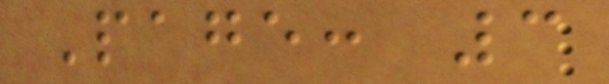Page: 3
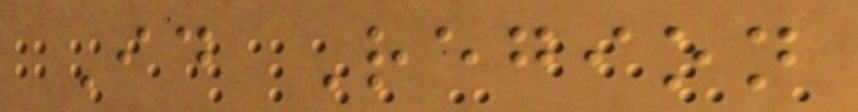Id Region
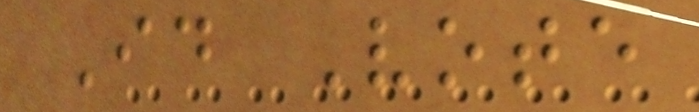Id Vote
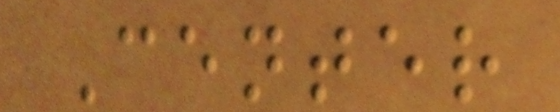Center
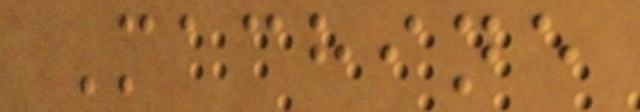Machine
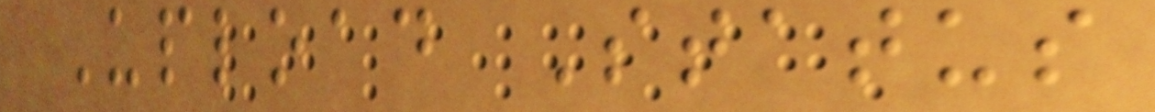Upload Status
